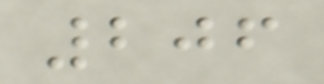206
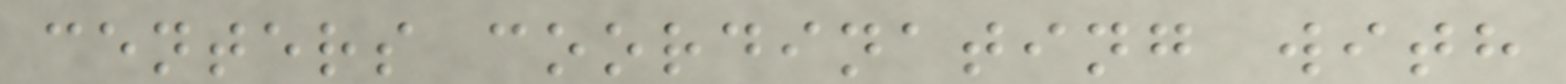centers coordinating with
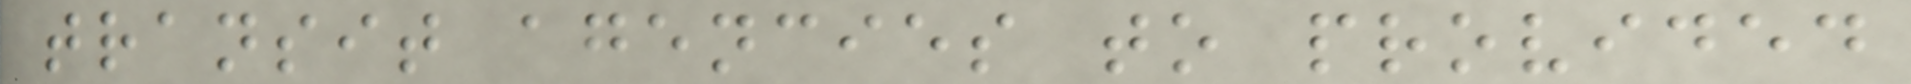transit agencies to provided
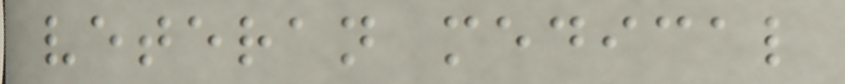veteran medical
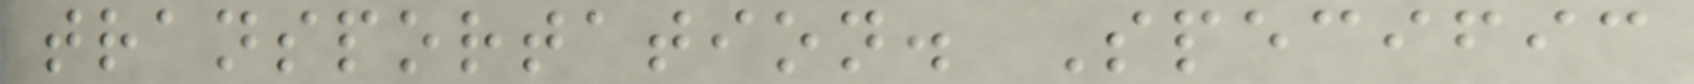transportation. Specific
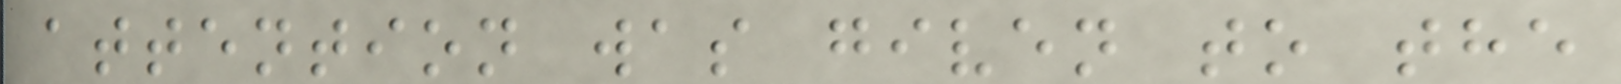attention was given to the
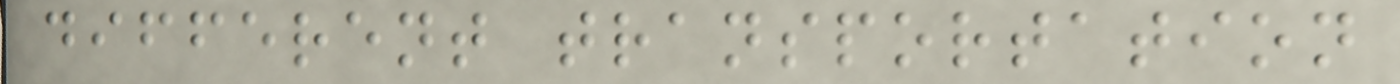different transportation
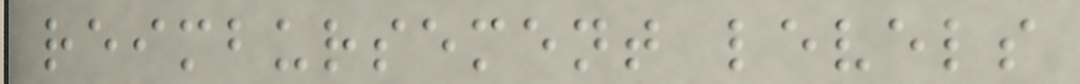reimbursement levels
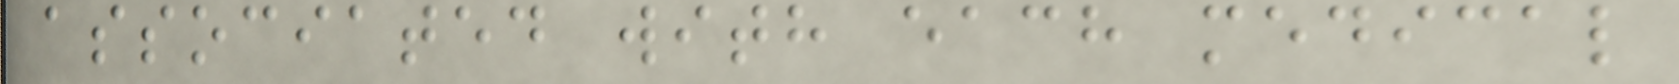associated with each medical
